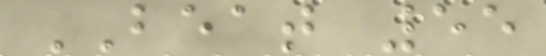BEAT 55
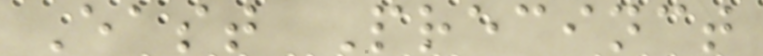East Precinct
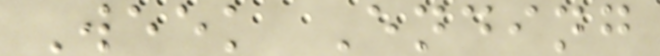Week Ending
